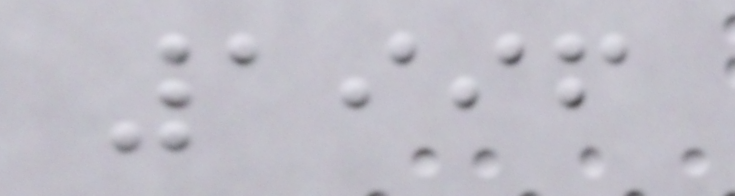1996
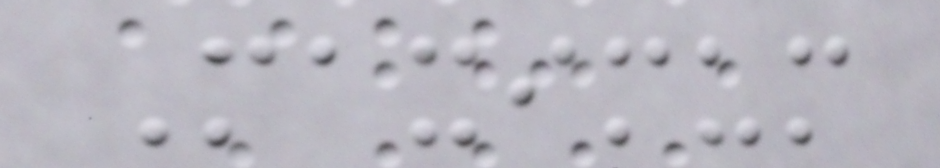Maximum
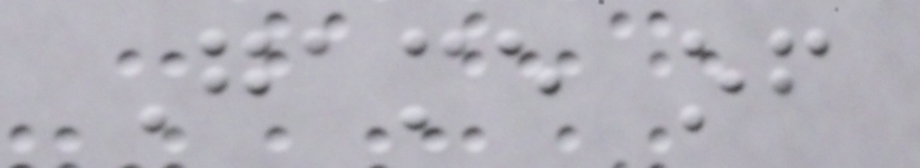Game of
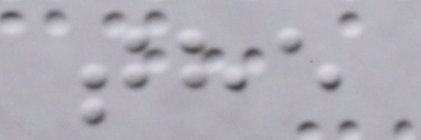the
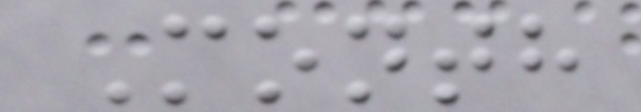Month
